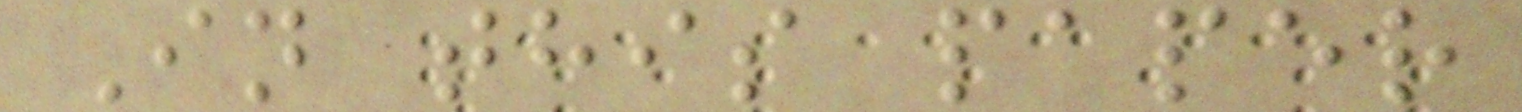In this paper
